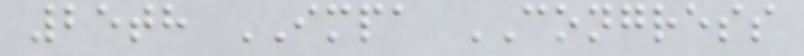25th IMPA CONGRESS
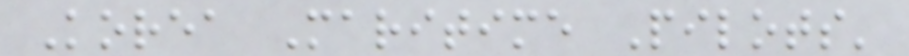Korea Maritime Pilots'
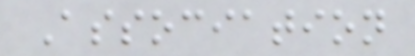Association
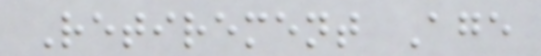Retirement Age
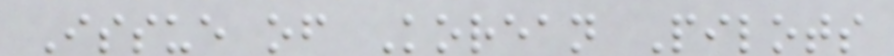Issue of Korean Pilots
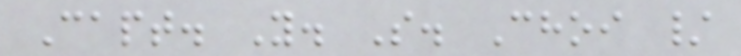Capt. Y. S. Choi /
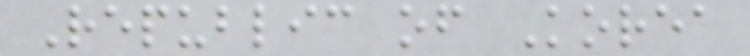Republic of Korea
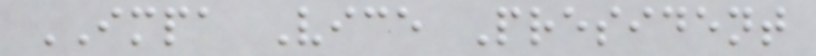IMPA Vice President
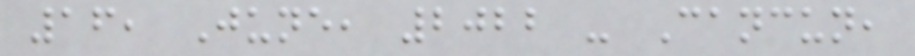16, June, 2022 - Cancun,
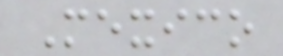Mexico
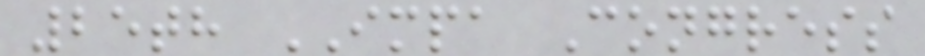25th IMPA Congress
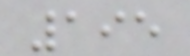195
